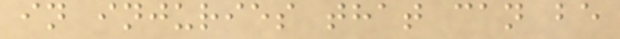in injuries that can be
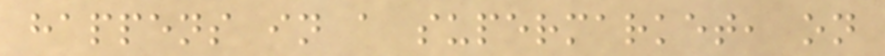happens in a supermarket, on
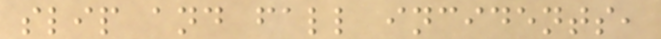slip and fall incidents,
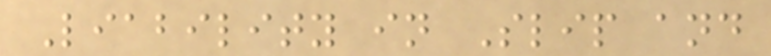Liability in Slip and
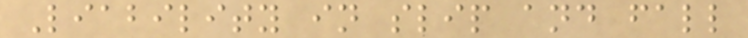Liability in slip and fall
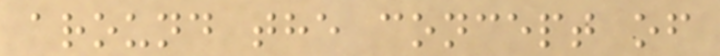around the concept of
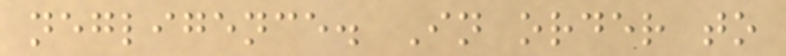negligence. In order to
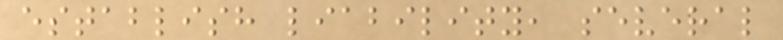establish liability, several
